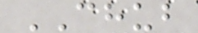CHUB
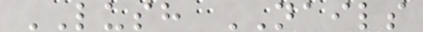LUSH NAILS
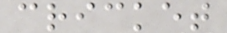cricket
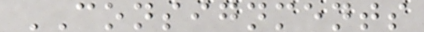CONSIGNMENTS
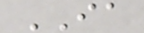IA
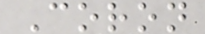Coron
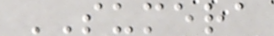SUMERA
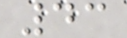43
